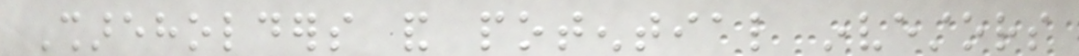Shareholders and potential investors
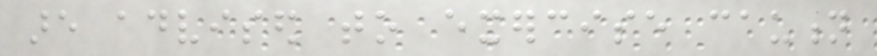are advised to exercise caution
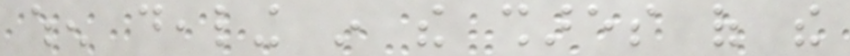when dealing in the shares of the
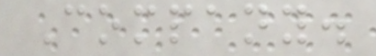Company.
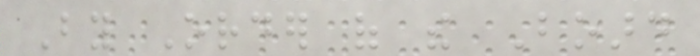By Order of the Board
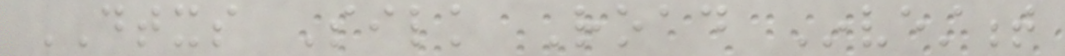DTXS Silk Road Investment
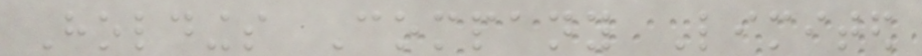Holdings Company Limited
